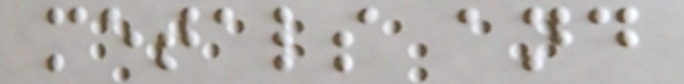metals and
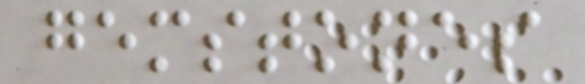gemstones
